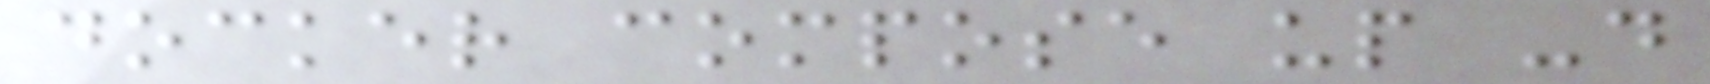docker compose up -d
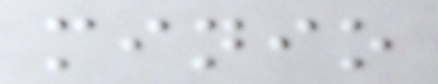minio
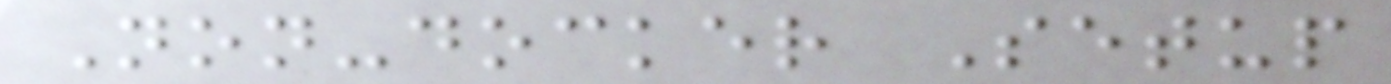Non-docker Setup
